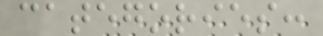categories:
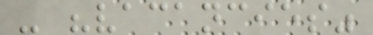- "vacancies"
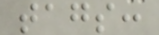tags:
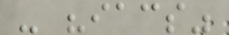- "iacs"
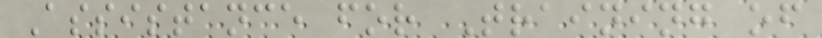Assistance for Training of
